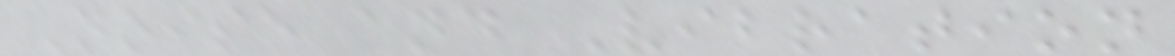Noise and Vibration
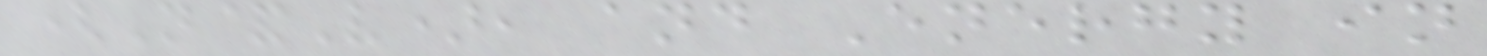(N&V), and Energy in
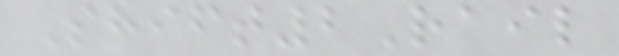Shift2Rail
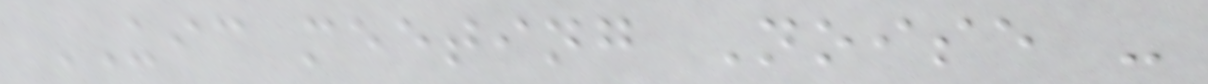UIC meeting Noise -
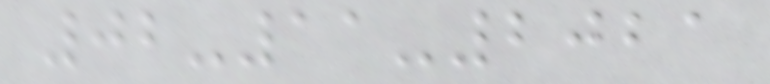02-11-2021
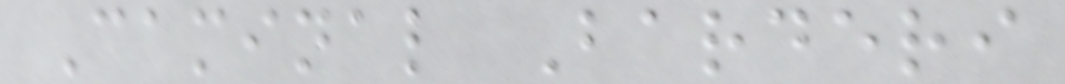Caminal Barderi
